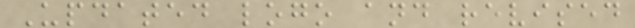Updated logo and revised
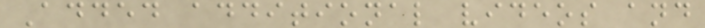Added additional videos and
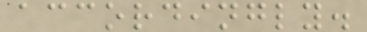accordingly.
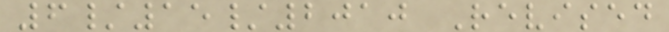6/15/2010 Revised
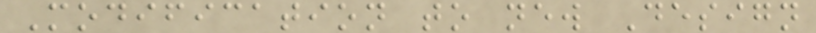Modification to new Design
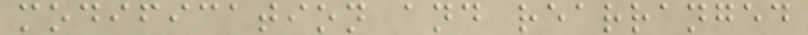modification and rearranged
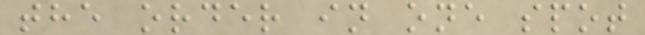the order in one spot
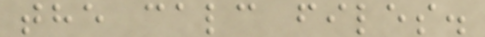the calc files.
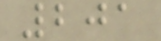201
